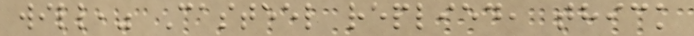will," Casteel replied, thick
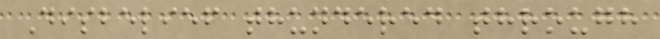Disbelief thundered through
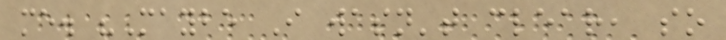me. "Maybe I wasn't clear, so
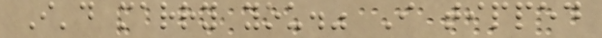I'd marry you." I tipped
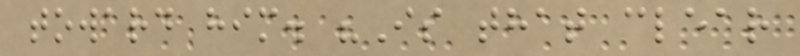toward him. "Is that clear
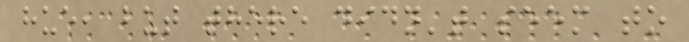hue, but there didn't seem to
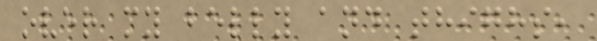over my belly and thighs,
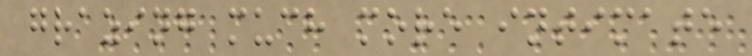grazing much more intimate
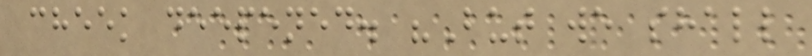cheek deepened. "But we shall
